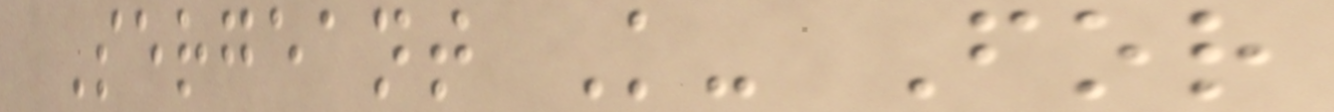Sergeant K- For
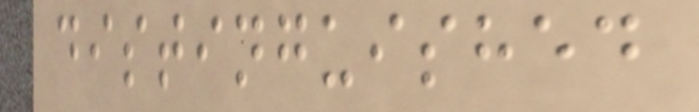distinguished
